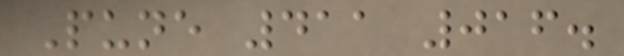Pune 411 016.
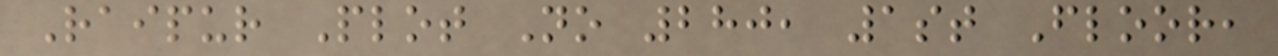Raipur Plot No 280, 1st Floor,
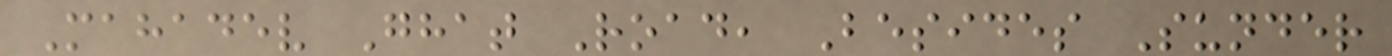Mahadev Ghat Road, Besides Sunder
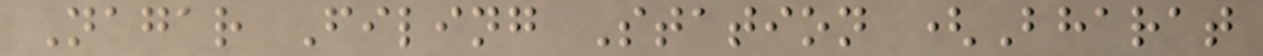Nagar Filing Station (Bharat
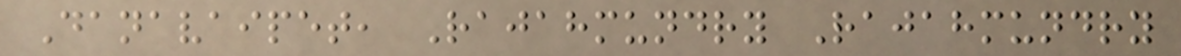Danavaipet, Rajahmundry Rajahmundry
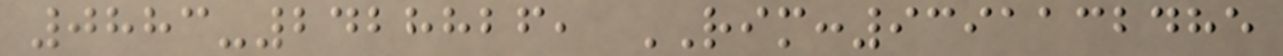0883-2428826, RIM:9391132485
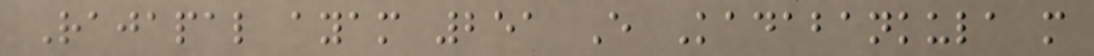Rajapal ayam 251 E Kadabankula m
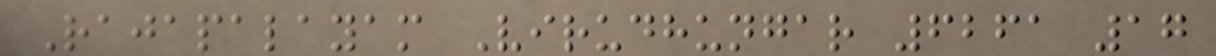Rajapalayam Virudhungar 6261 17
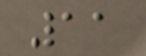11
